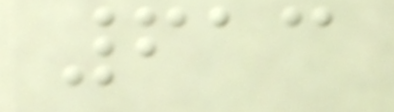613
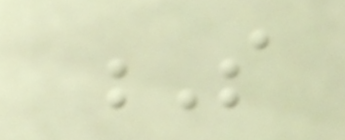S
